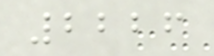2226
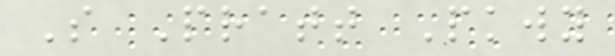S Pratt Pkwy
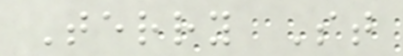Terry St
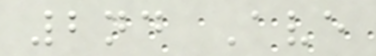2nd Ave
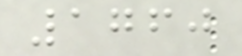1760
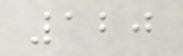120
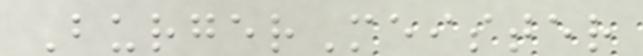BurgerMeister
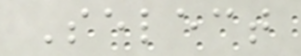Select
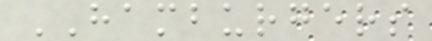HAMBURGERS
